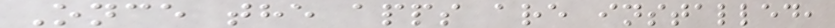Once the apps are installed,
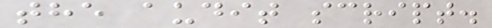the audit script.
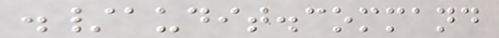./audit.command
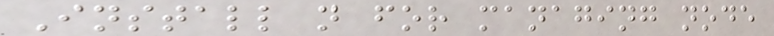Install n for managing node
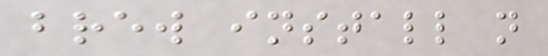brew install n
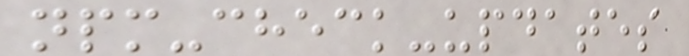npm-check-updates
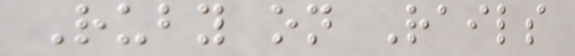Ruby on Rails
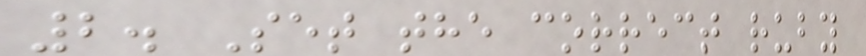2. Set the correct ruby
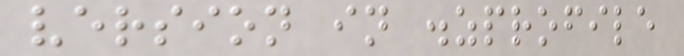version in .zprofile
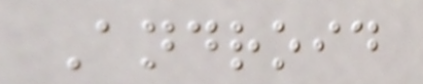Android
